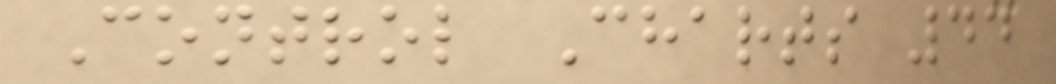Control Charts 44
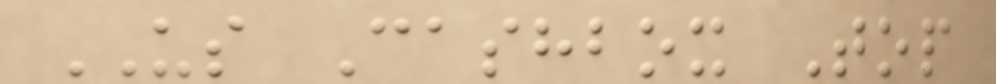US Cashbox Top
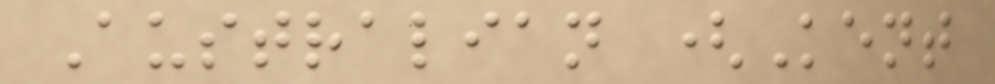Australian (Kent
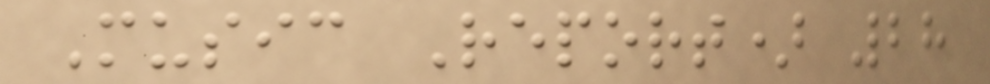Music Report) 28
